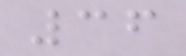36
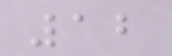12
